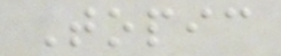Topic
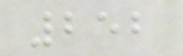252
